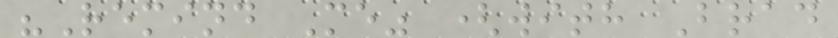"Remind Me" (with Brad
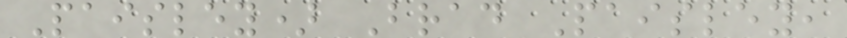Paisley) Brad Paisley,
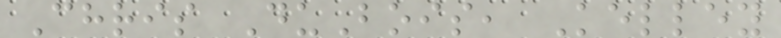Chris DuBois, Kelley
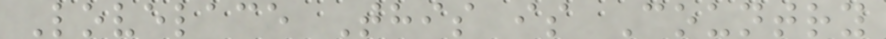Lovelace This is Country
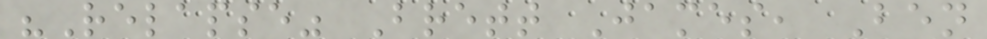"Relapse" Brett James, Ben
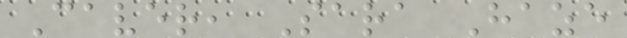Caver, Sara Haze
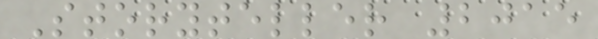Storyteller 2015
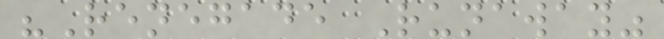"Renegade Runaway"
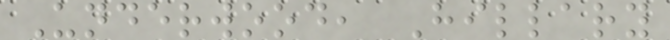Underwood, Hillary
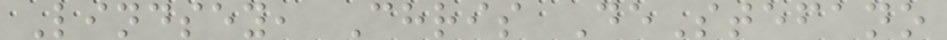Lindsey, Chris DeStefano
